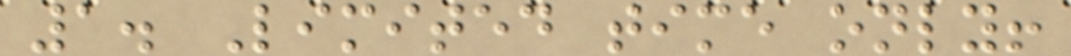1. Limited time only!
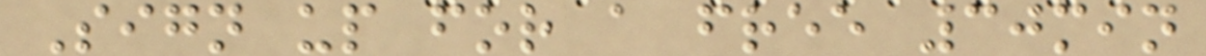Sign up for a free 30min
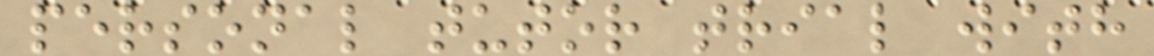personal tutor trial with
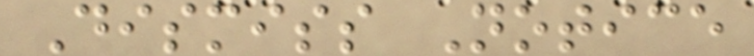Dismiss Notice
